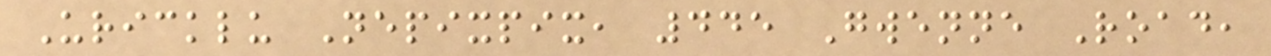Uricklu Nepixpix, 445 Gwenne Road,
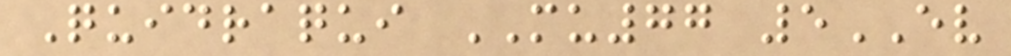Quidraqui MU77 5EV
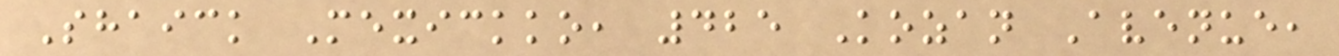Shaick Mexickko, 425 Kozan Avenue,
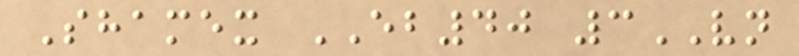Shamex EB40 3VN
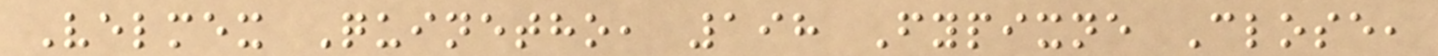Velmex Quinetho, 198 Fypixne Close,
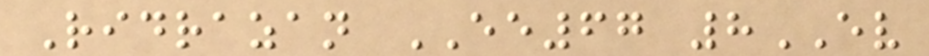Ridrazan EE67 8EV
